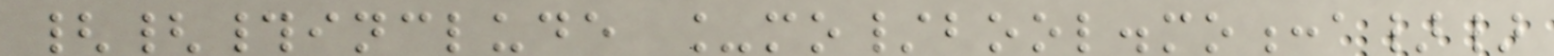{{#include _mo/bool.mo:a}}
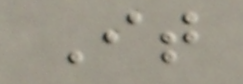It
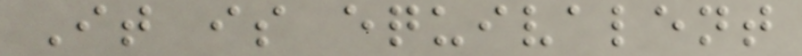It is equivalent
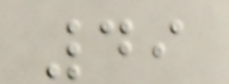49
